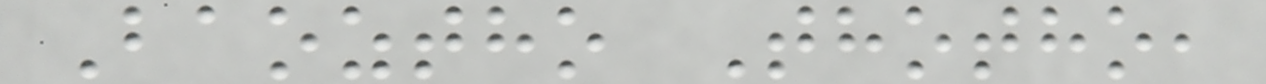Baoztho Thotho,
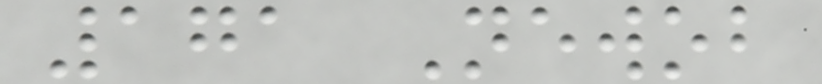171 Newob
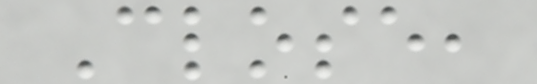Close,
